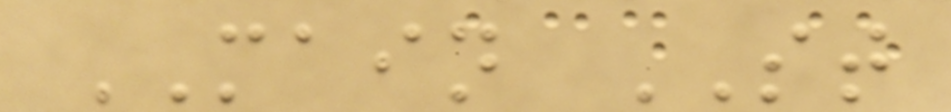MAIN ST
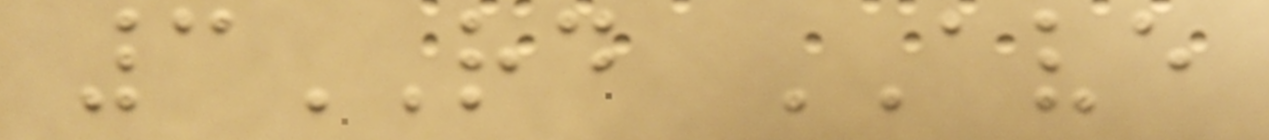3RD AVE
